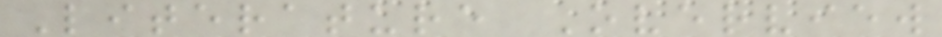Literature Overview
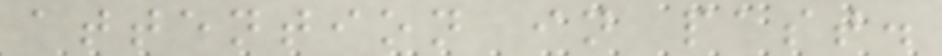attention in past.
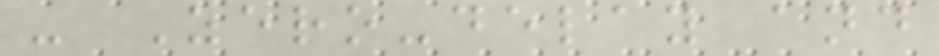- Zero-delay and
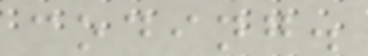coding.
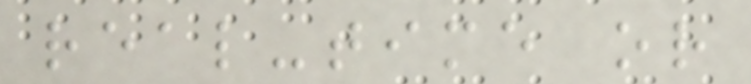real-time or
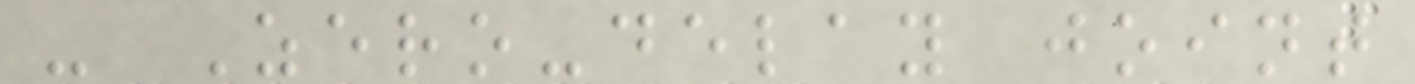- Zero-delay joint
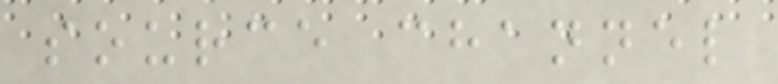source channel
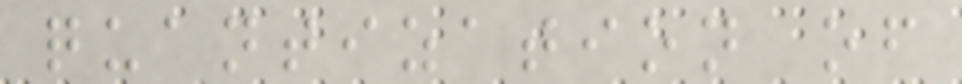quantization of
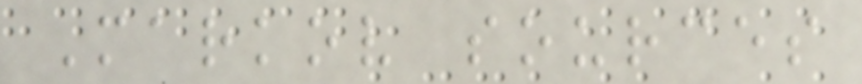Markov sources
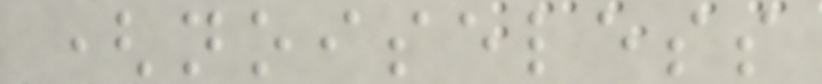(noiseless
